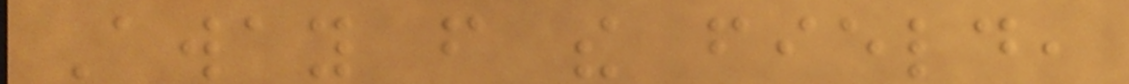Away from the field,
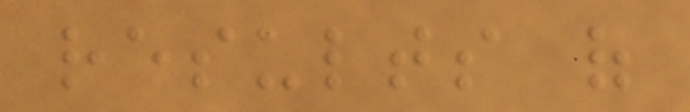results of
